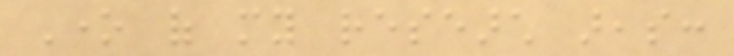One of my research areas:
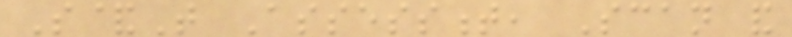S&T Assessment, Scan and
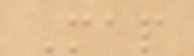Map
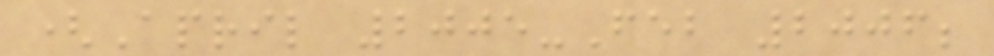(April 2005-Feb 2006;
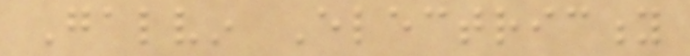Galvin Electricity
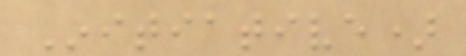Initiative)
